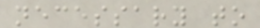necessary to
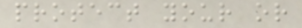protect your or
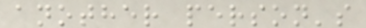another person's
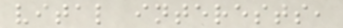vital interests,
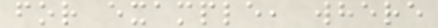for example, where
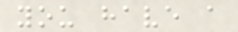you have a
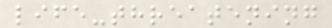life-threatening
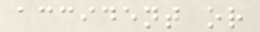accident or
